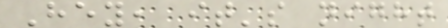Hey, it's night
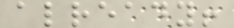already!
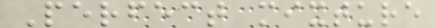Perfect mixture
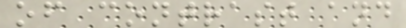of contrast and
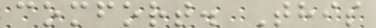comfort. This
